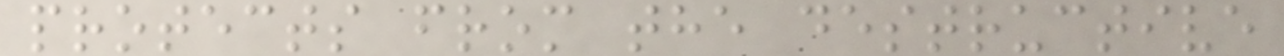protects from the destructive
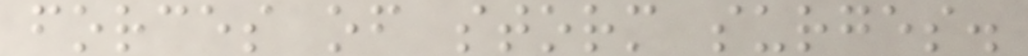forces of storm surges.
